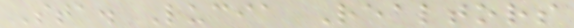Sta. Lucia Realtors
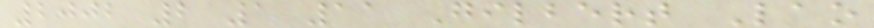2002 2 1 11 Gilbert Lao
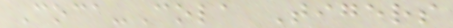Coca-Cola Tigers
